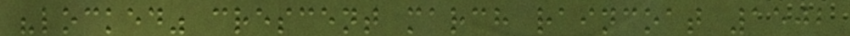"locked" crescent march raincoat 1502
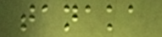tanaka
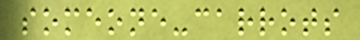someone-carrots
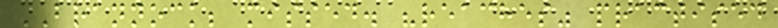BRANNOCK; missed. "reaches" practised
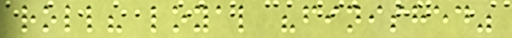roll? loyal "finished"
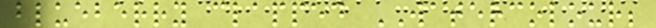blueberry clapped WATERCOLOUR;
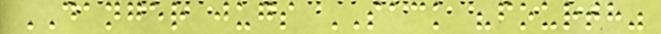DANGER jugs SACK "fourth"
